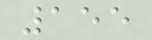155
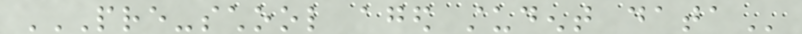PRE-SCHOOL AGED STUDENT DATA
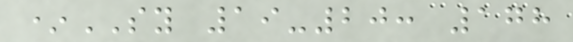*SY 19-20: 178
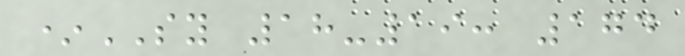*SY 18-19: 174
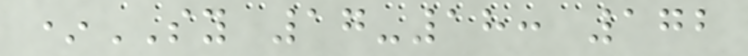*SY 17-18: 172
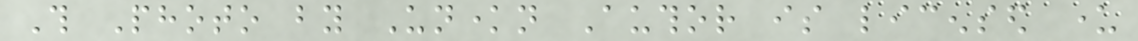This Photo by Unknown Author is licensed under
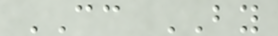CC BY
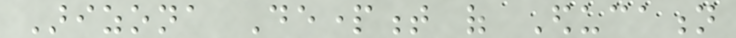Arizona Department of Education
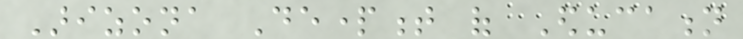Arizona Department of Education
